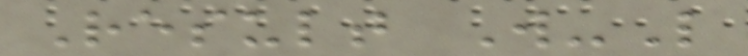Result W-L
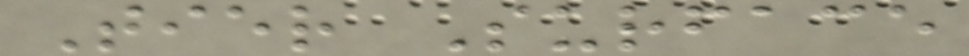Tier Surface
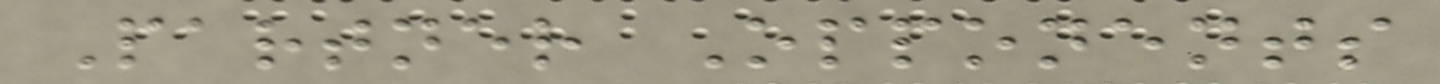Partner Opponents
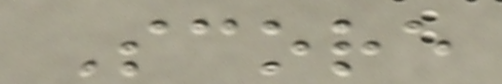Score
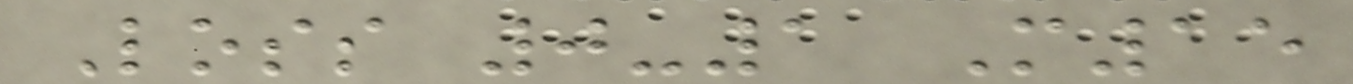Loss 0-1 M15
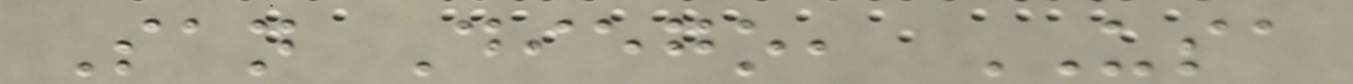San Diego, USA
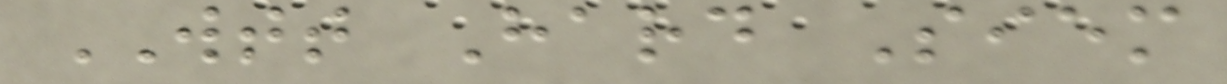WTT Hard Siem
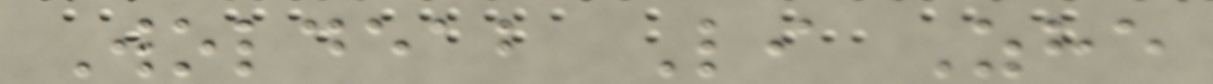Woldeab Li Zhe
